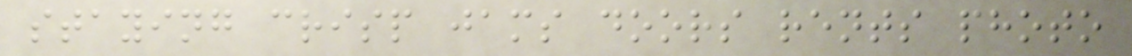staying crisp jams doors rents photo
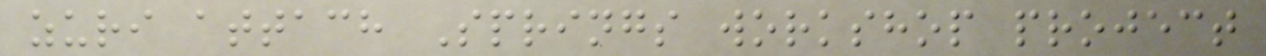zuri attach Springs workshop project
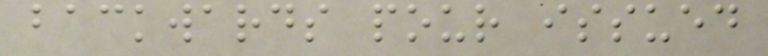backwards pour issued
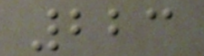223
